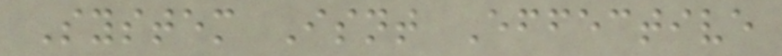System Isnt Effective
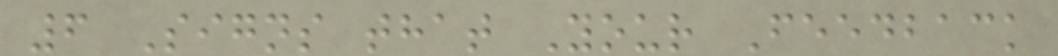6 Signs that Your Feedback
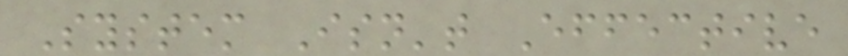System Isn't Effective
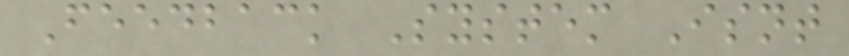Feedback System Isnt
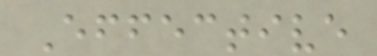Effective
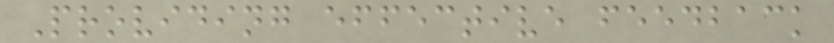Providing effective feedback
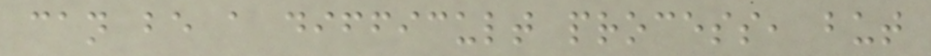can be a difficult process, but
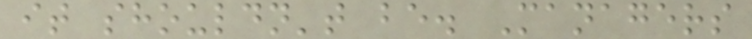it shouldn't be. Managers
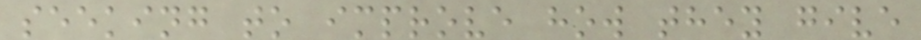seeking to improve how they give
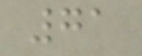71
